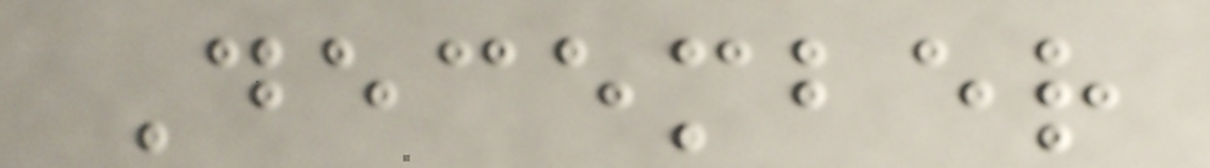December
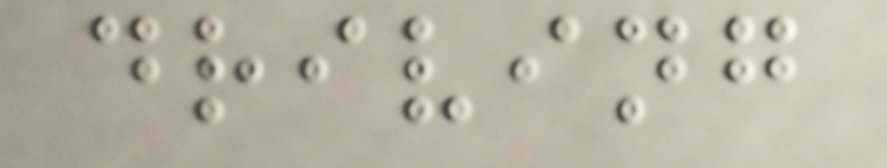driving
